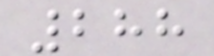288
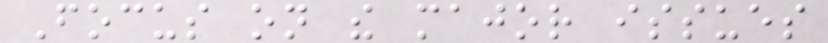Focus on the major issues
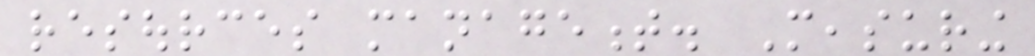resources management. Measuring
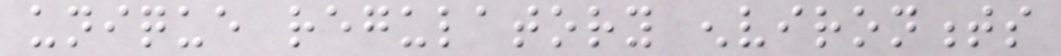unique regulatory environments
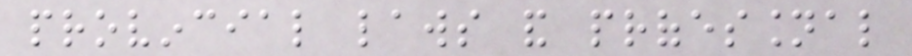provincial laws and professional
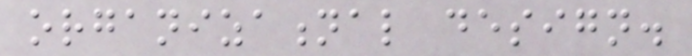organizational design.
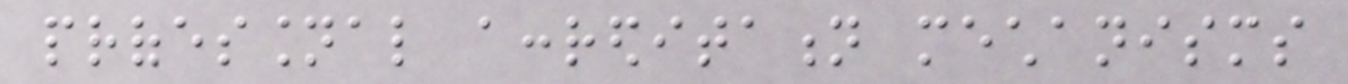professional accreditation mechanisms
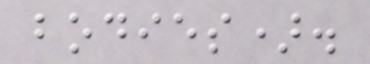bodies).
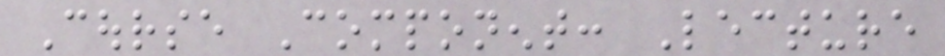Course Component: Lecture
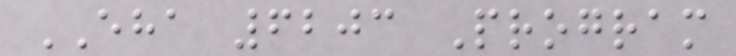EHA 6203 Program
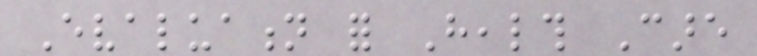Evaluation for Health Care
